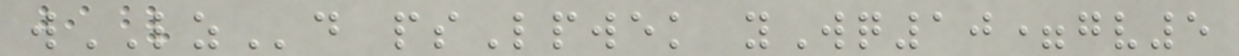wLZd psLpwek yWq10=gv5
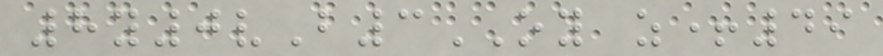8y0vB3OY z+49
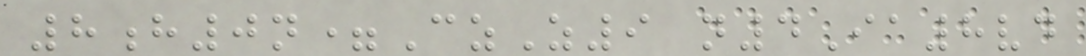8h0n=CzZ9 n4Ia8vd
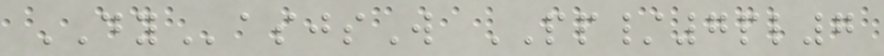DYasjsW PP/7pl7
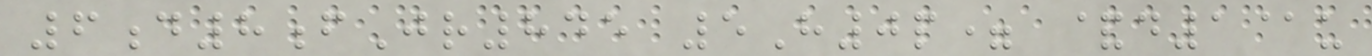6d8fJr845 5H0p= &d1@u
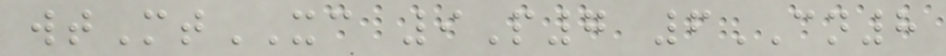wtMtXC 9P7 6CN8
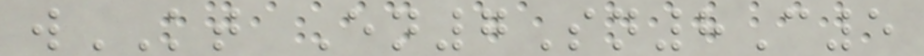wKT En7Sn8C5
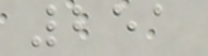251
